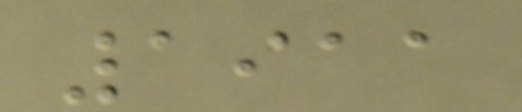1911
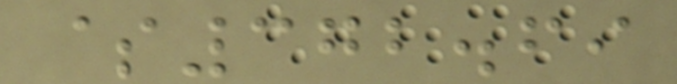$372.69
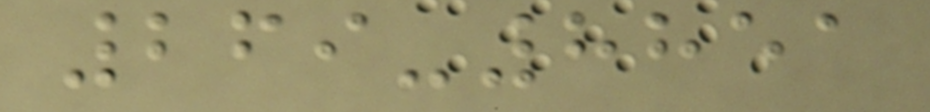269-8851
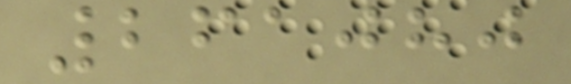261080
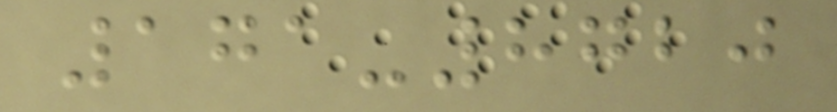171-8720
